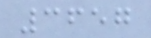3657
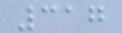317
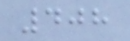408
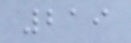219
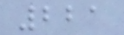221
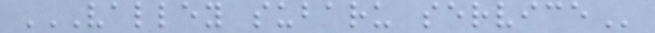VALLEY SUBARU SERVICE
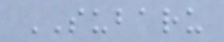SUBARU
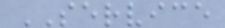SERVICE
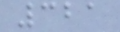321
